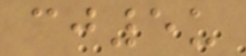cj5u
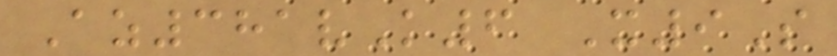Az381vK6 X9S
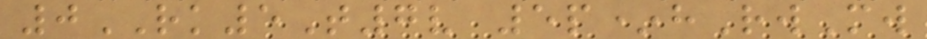0RK5T7v 5p*hRwMw
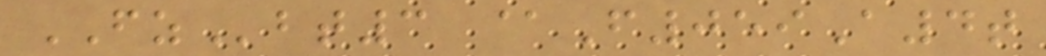FZbt3 @F059A4t
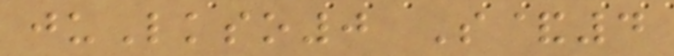juLkso0 S&4
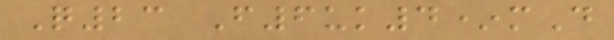Q23 F6uk4*mD
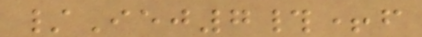/Iej7#+f
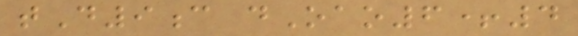tD9c dOao6+4
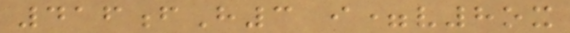416fH3 i=v8ox
